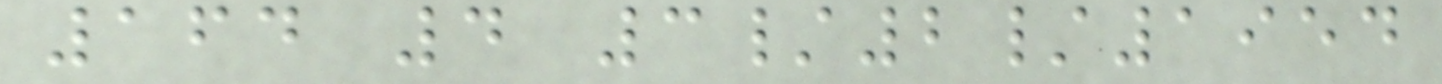164 4 3/2/1954
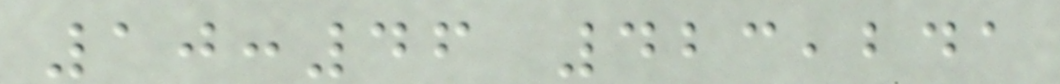10:46 423,241
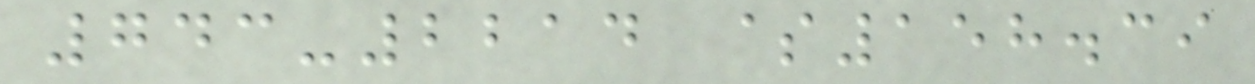743-2214 $158.39
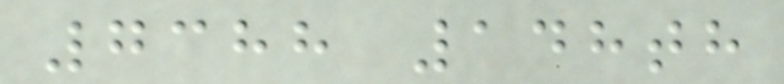7388 148th
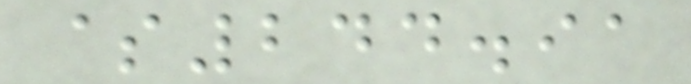$244.91
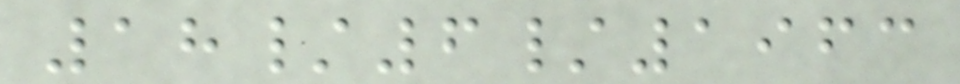18/6/1963
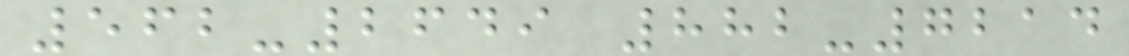562-2649 882-7214
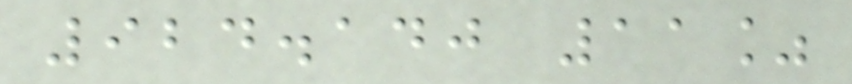924.140 11%
